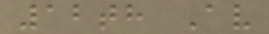12th Av
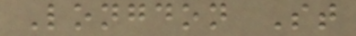Longdon St
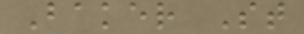Baker St
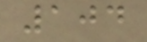104
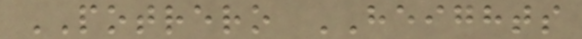POTRERO HEIGHTS
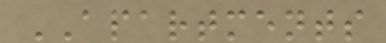APARTMENTS
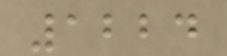1224
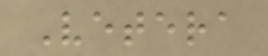Vetera
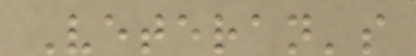Veteran's
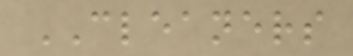CLEANERS
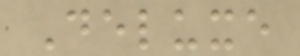Deluxe
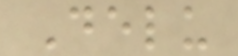Delu
